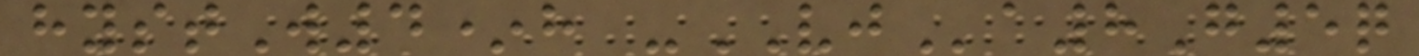hystW4*h -VJa8G5q
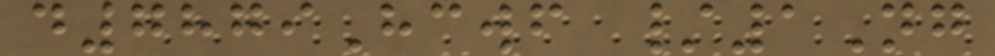d7879Hcwf /1Ng
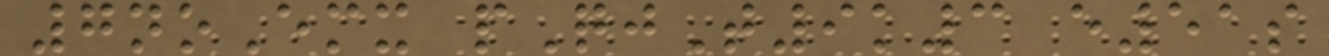7noEmx pQjT9k3 e51s
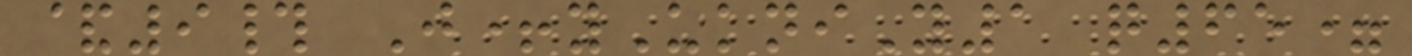&9# J+yUkniY1 q65=
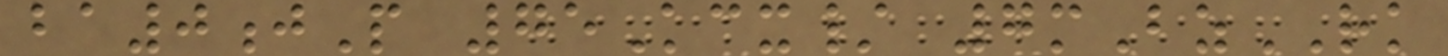ba0jP 75Kcx/ 7mBzRK
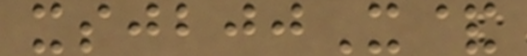xsjbjjX&
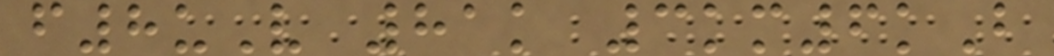f8uV 81k 3km6kB
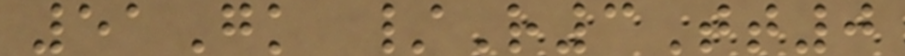51Gk /R3Tt0
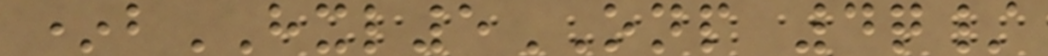*bHXL5ONP 4q/
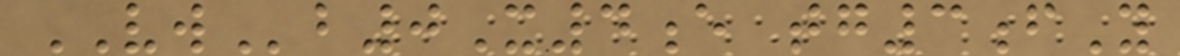VWb0X4e tg3fY
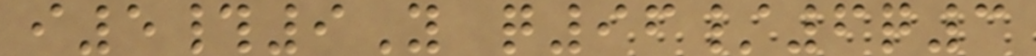i5#9Y q96/6q3
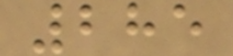285
